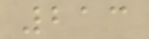213
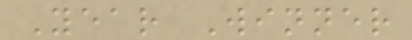Year Winner
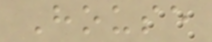House
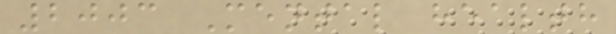2003 Mental health
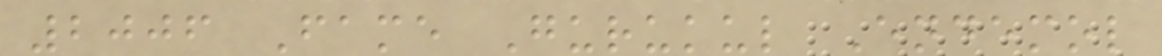2006 Fame Gurukul Endemol
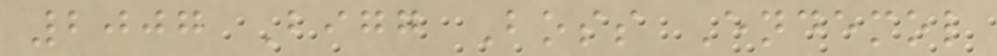2007 Bigg Boss Endemol
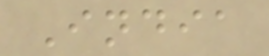India
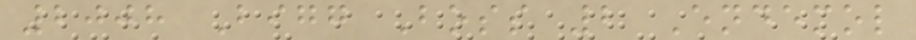2008 Bigg Boss 2 Endemol
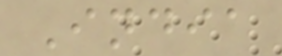India
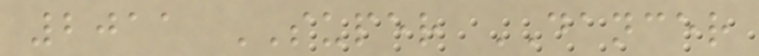2011 SUPER DANCER
